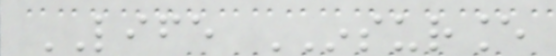LIFE INSURANCE
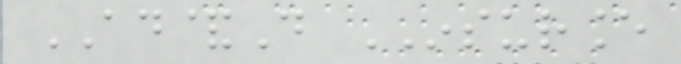AD&D INSURANCE
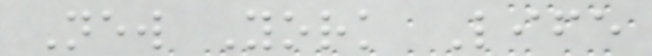New York Life
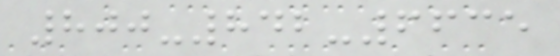800-842-6635
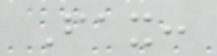Fax:
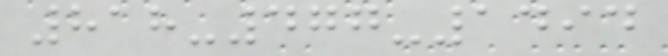818-477-1494
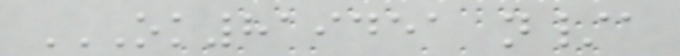OK819451 N/A
